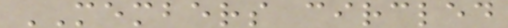MEMBERS circled
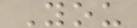You
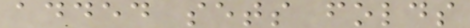added sets folds
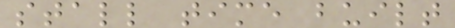stall time built
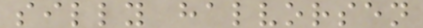silly halvorsen
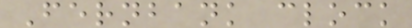Fernbank clock
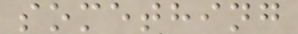something
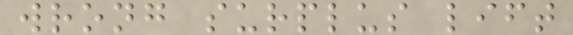wrong surplus lift
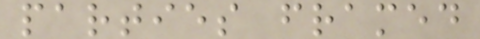parties framed
